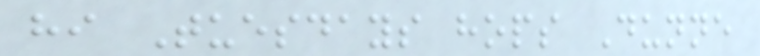hi Tuesdays hops Dunne
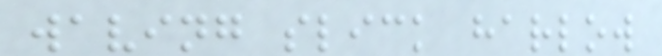waving slick harlow
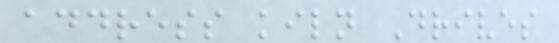address kiln Drives
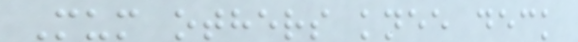Mum others knee deck
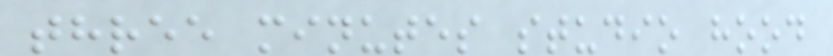three minutes studio hood
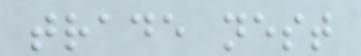trade nest
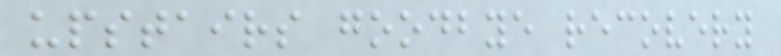upstairs goodbye recovery
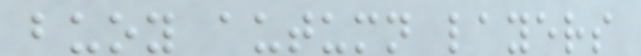buoy autumn layers
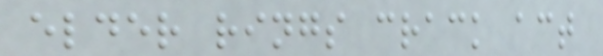elder rings crack act
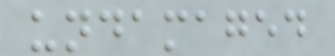undamaged
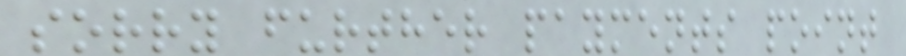sorry further payments point
